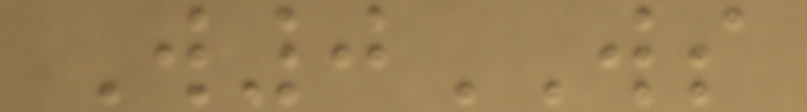W0WS
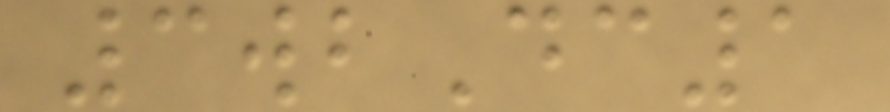3wbDc1
